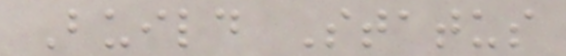Build Status
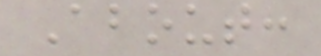About:
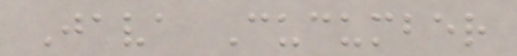Java Cucumber
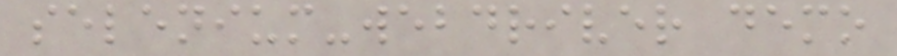selenium-webdriver demo
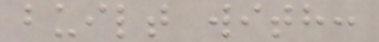built with:
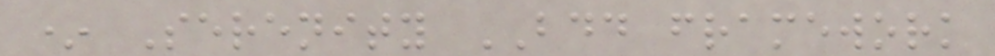* Serenity BDD framework
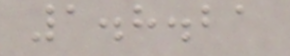1.8.21
